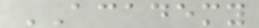ACADEMY
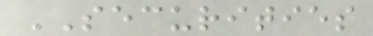SECURITIES
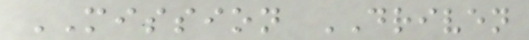MISSION DRIVEN
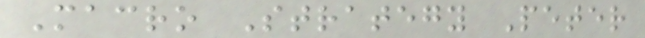Macro Strategy Peter
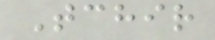Tchir
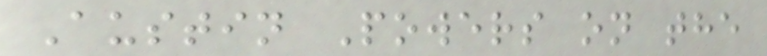Austin Powers on the
